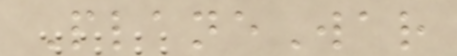PlaneWar
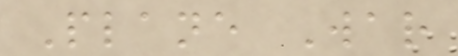Plane War
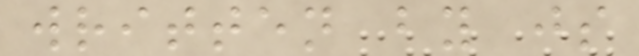written by js
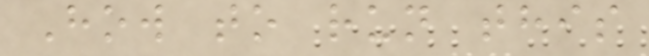How to run this
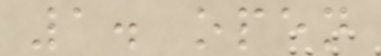1. open
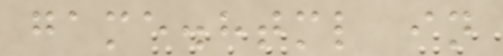game.html in
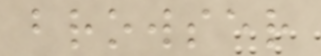browser
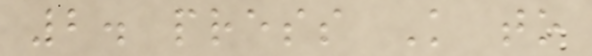2. press K to
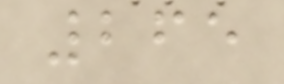265
